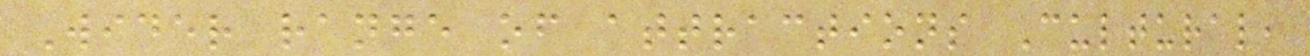Wider range of attractions Cultural,
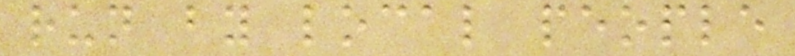run by local people
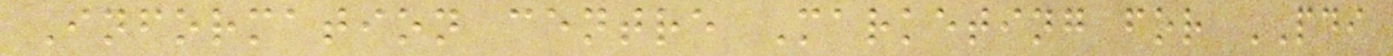Information centre Marketing for PDI
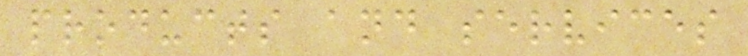products and services
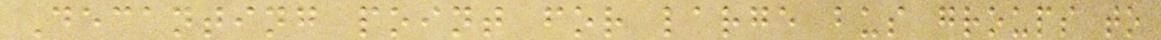Decanting point for large bus groups to
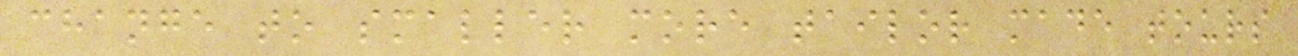change to smaller more tailor made tours
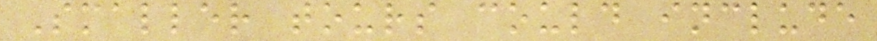Smaller tours could include
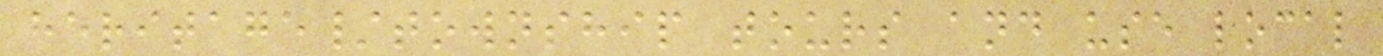heritage/township tours and use local
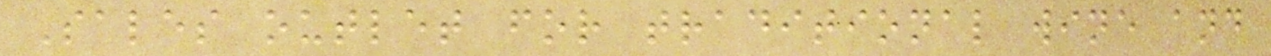Sales outlet for traditional wine and
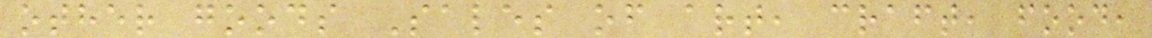other goods Sales of art, craft, food,
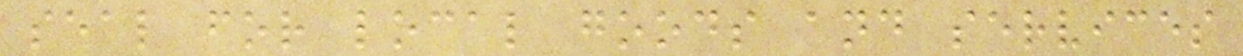seal for local goods and services
